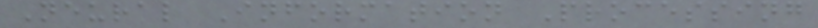Neural Information Processing
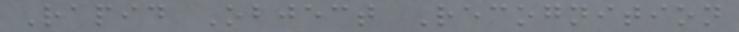Rapid Object Recognition
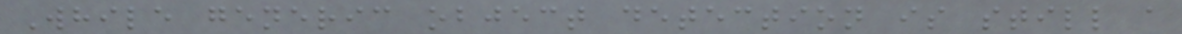While generic object detection is still a
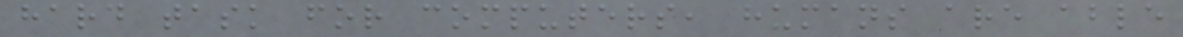hard task for computers, humans are able
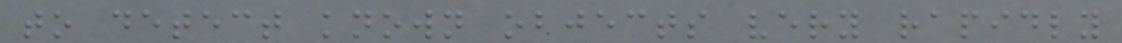to detect known objects very rapidly
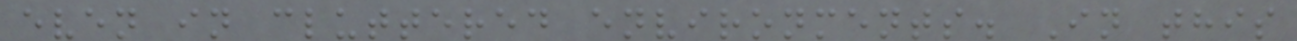even in cluttered environments. In this
